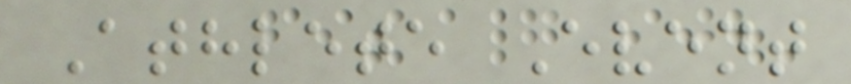Athlete Event
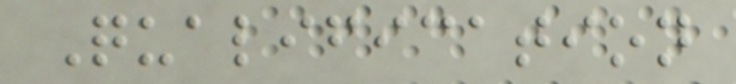Qualification
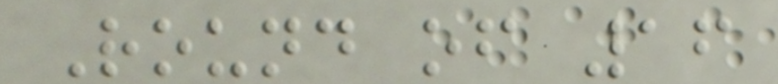Round of 16
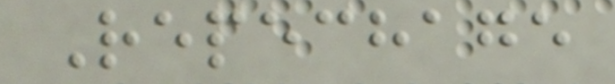Repechage
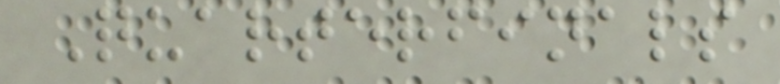Quarterfinals
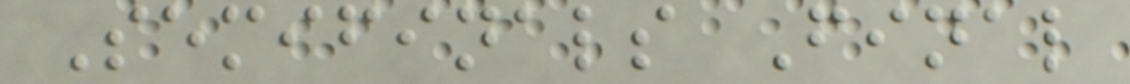Semifinals Final
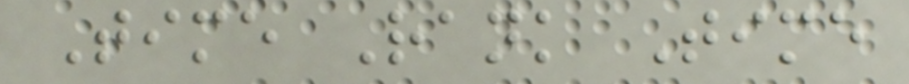Time Rank Time
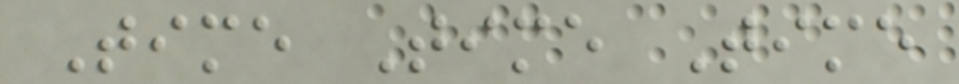Time Time Time
